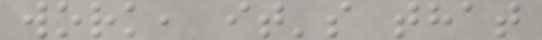work, it's that
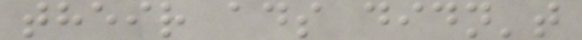their ads didn't
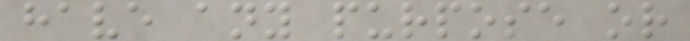have any purpose or
